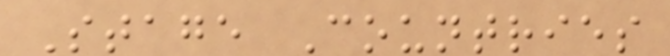Stage Countries
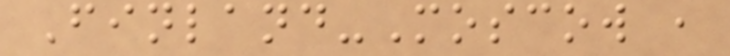Finland-Moscow ,
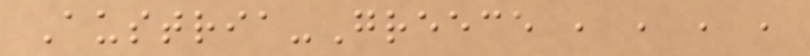Austria-Greece , , , ,
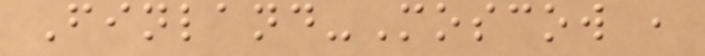Finland-Moscow ,
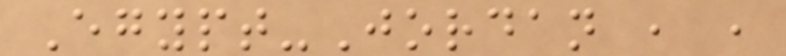Egypt-Jordan , ,
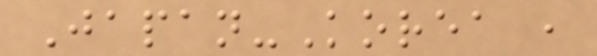Japan-Korea ,
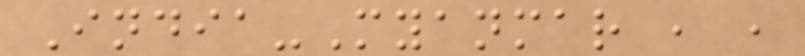India-Myanmar , ,
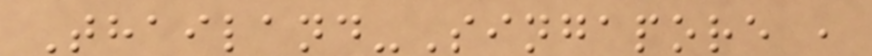Thailand-Singapore ,
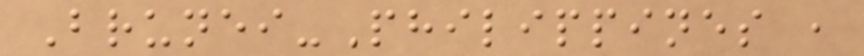Brunei-Philippines ,
